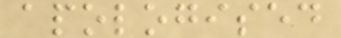apologised
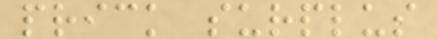prick surplus
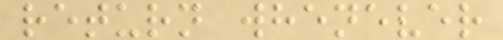return whenever
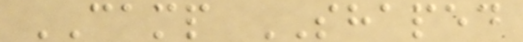CAMP SHAPED
